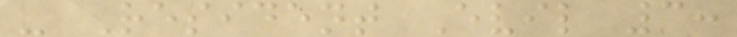- Resident Evil 3:
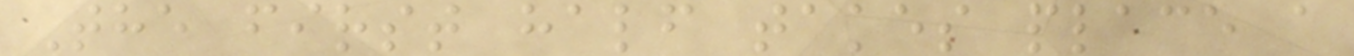The first half takes place a
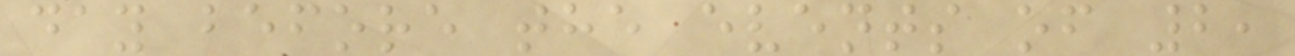day before the events of 2,
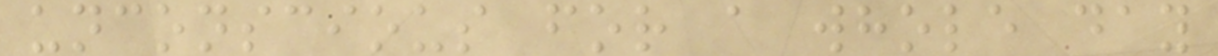unconscious for a whole day
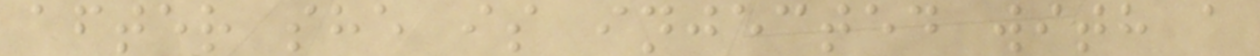after she is injected with a
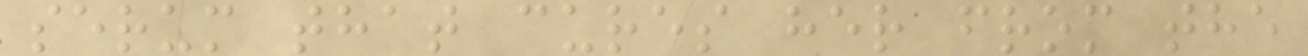serum that cures her from the
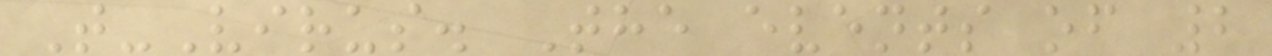T-Virus. The events of 2
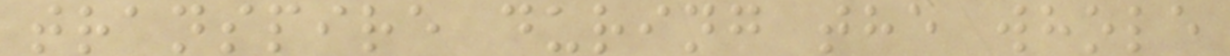transpire during the whole
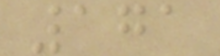171
